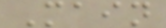Main
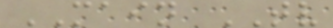MAIN TV
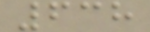638
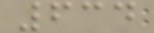634
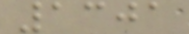1301
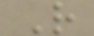R
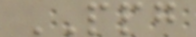PPG
